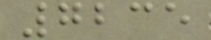7235
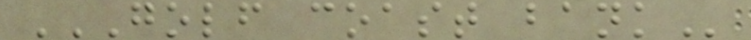GOLF COAST BANK
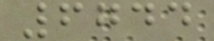6744
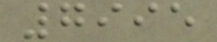7995
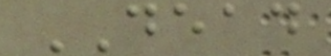DEAD
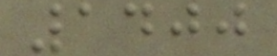1400
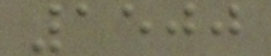1500
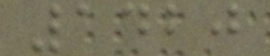1420
